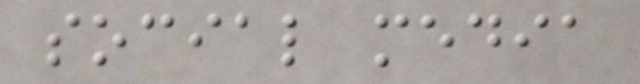social media
